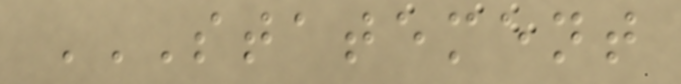STATEMENT
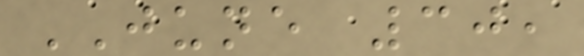JUNE 30,
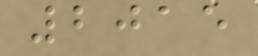2015
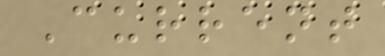Current
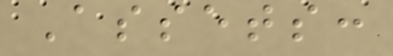Assets:
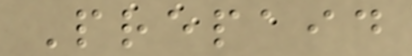Prepaid
